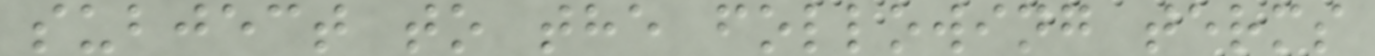subject to the following terms
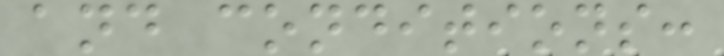and conditions:
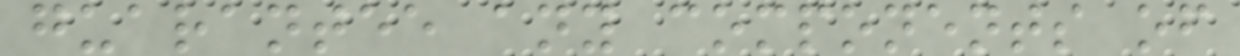guarantee any components of
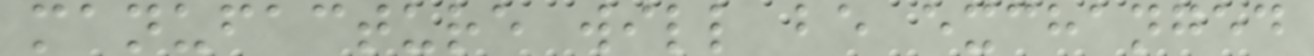manufacture will be exchanged
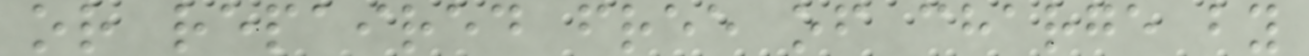or repaired free of charge by
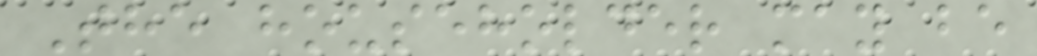The householder may be
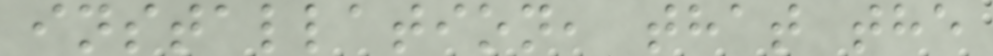installation, that the
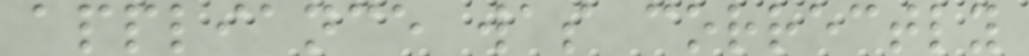appliance was correctly
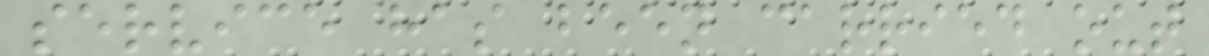service has been carried out
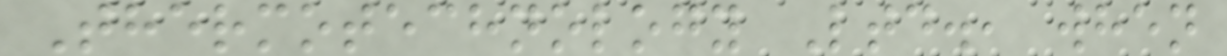Thermotechnology Ltd., when
